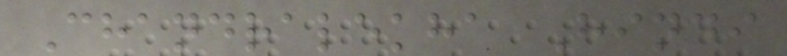Chandralekha Hindi
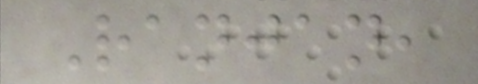Ranjan,
